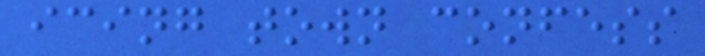icing town confess
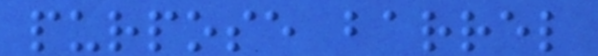purpose barrel
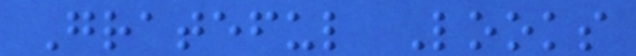Grateful Looks
